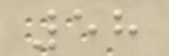58
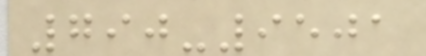790-9501
